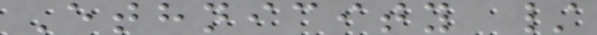Ethnicity /
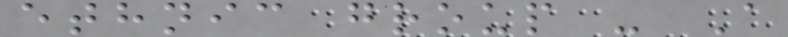ethnic group - A
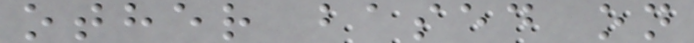other based on
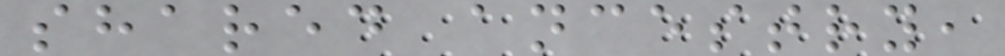shared ancestry,
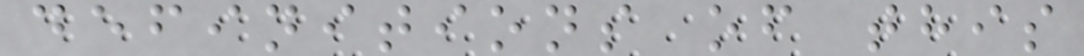definitions of this
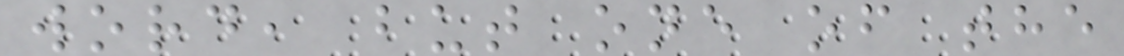word, but one of the
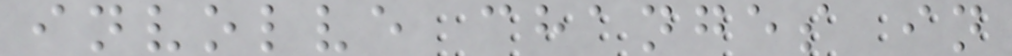involve changes in
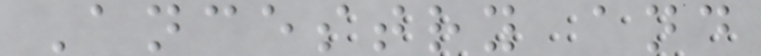Ancestry and
